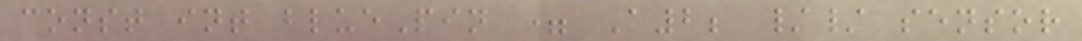const int bluePin = A2; // sensor
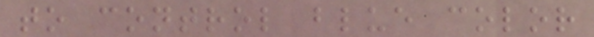to control blue color
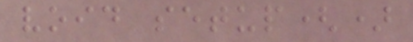void setup()
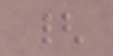{
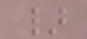}
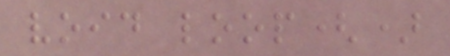void loop()
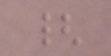{
